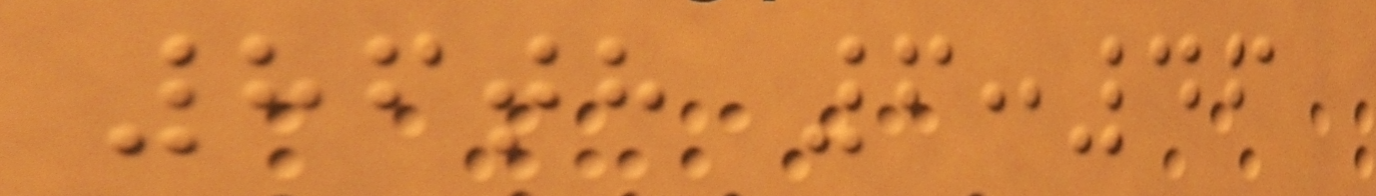86th 6:46
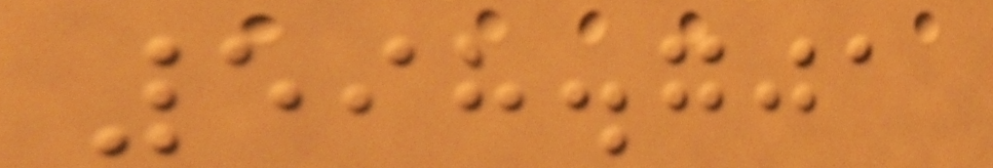598.701
